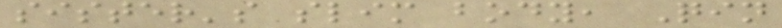sister's slim body, Qin
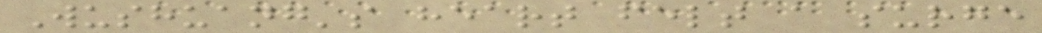Wushuang's heart felt a surge
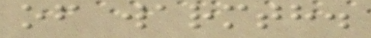of warmth.
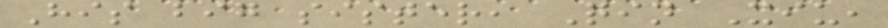His big sister, Qin Xiu,
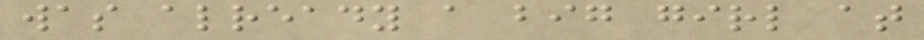was already a big girl at
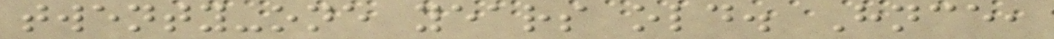twenty-one years old. Hnce,
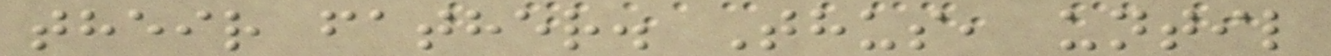their father. Thus, until
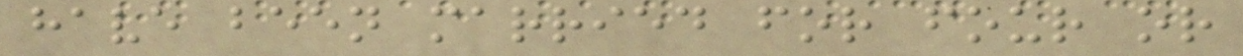have been married for four or
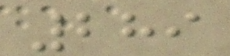289
